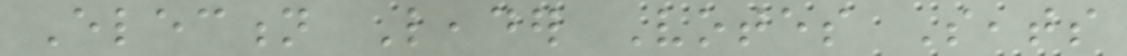Election Leader Votes Seats
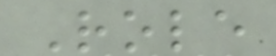Role
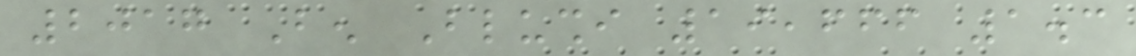2017 Ben Blushi 19,666 1.3
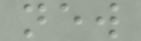new
